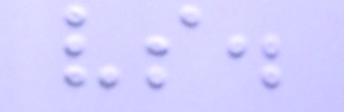vs.
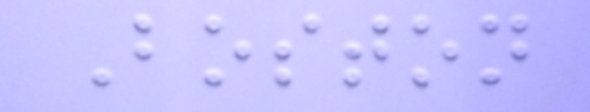Boston
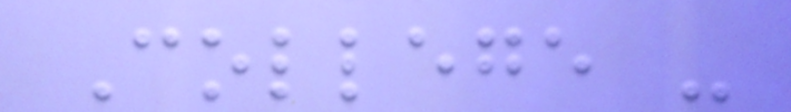College -
